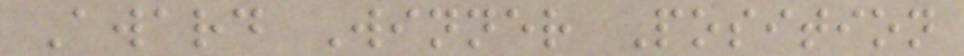Award Winner Position
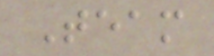Team
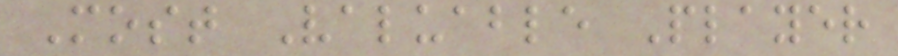Most Valuable Player
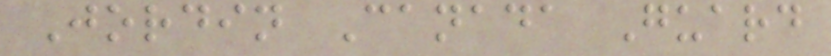Jordin Canada Guard
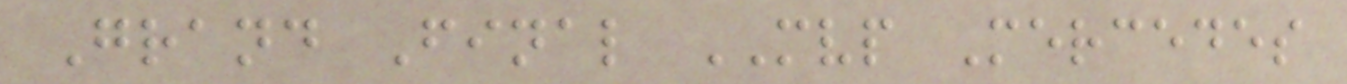Grand Final MVP Mercedes
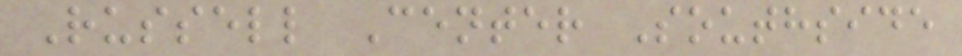Russell Center Southside
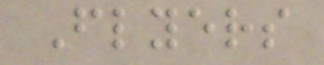Flyers
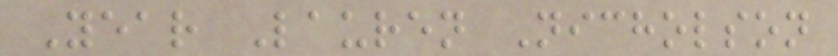Year Lauren Nicholson
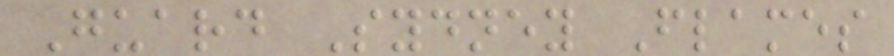Guard Sydney Flames
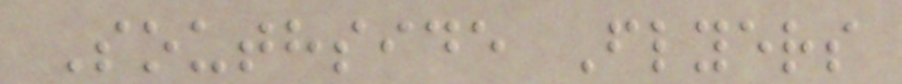Southside Flyers
